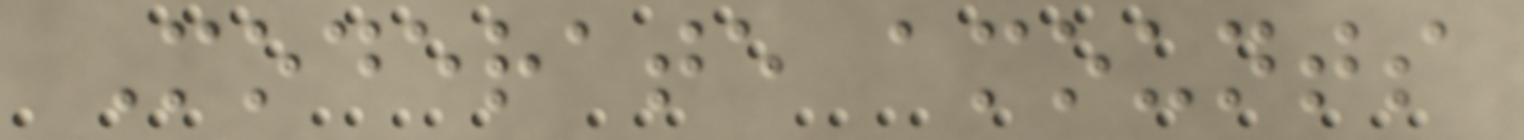Moderate amounts
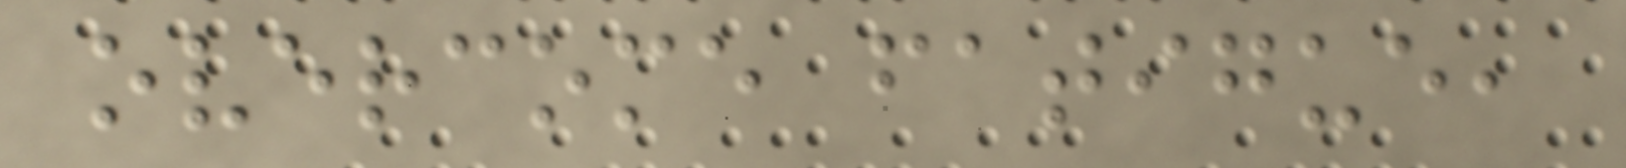overcome fatigue,
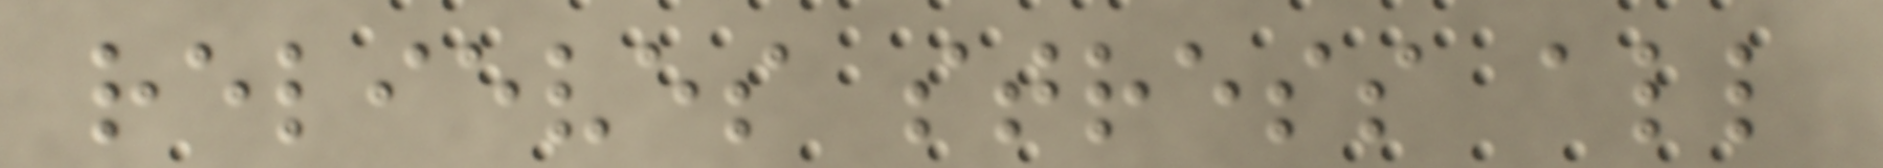relieves stress all
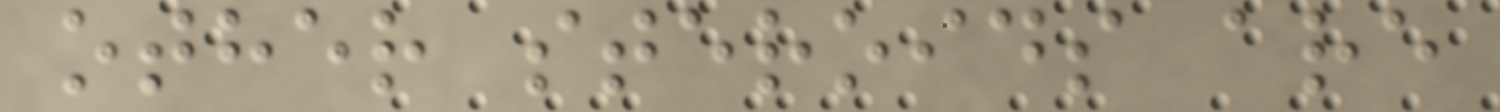other steroids are
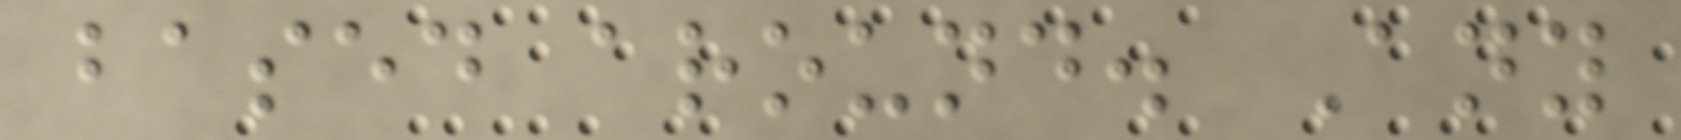based around. Any
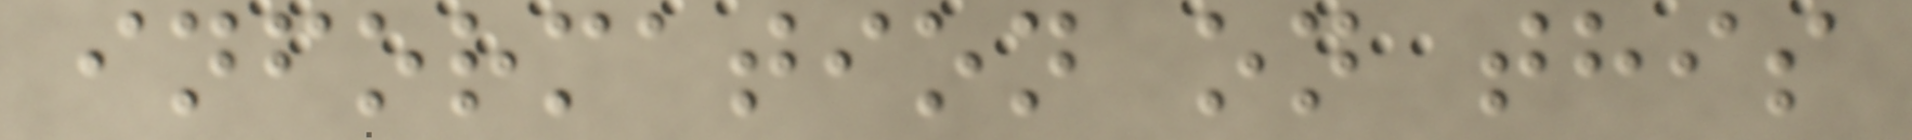information on this
